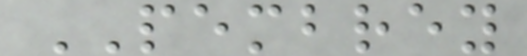PEMBREY
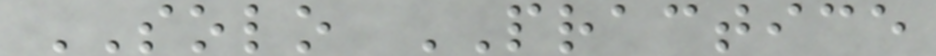SOLO PRACTICE
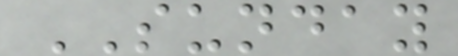SUNDAY
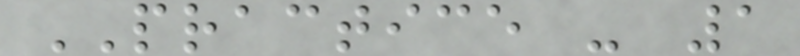PRACTICE - 1
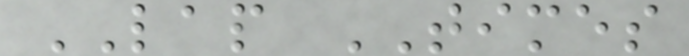LAP TIMES
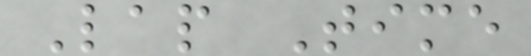Lap Time
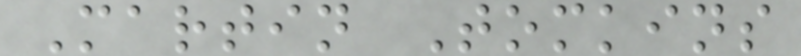Martin Tomkins
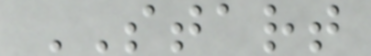START
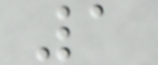1
